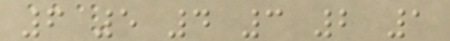6 5 4 3 2 1
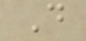D
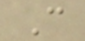C
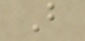B
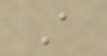A
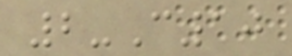2-C10
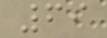69
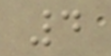4
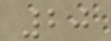20
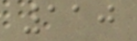110
